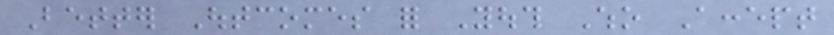Better Outcomes for Youth Who Accept
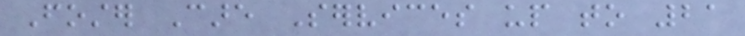Foster Care Services up to 21
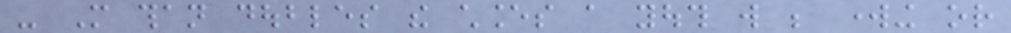- More than doubles the chances a youth will be working or
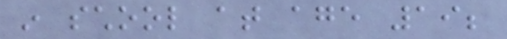in school at age 19;
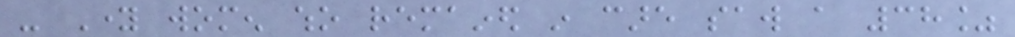- Young women who remained in care saw a 38%
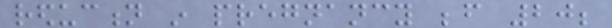reduction in pregnancy before 20;
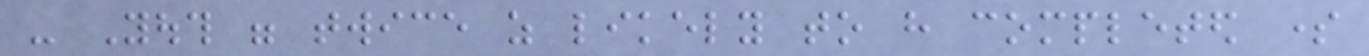- Youth were twice as likely to have completed some
